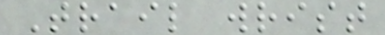Trail wrist
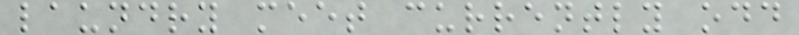laundry meet currently odd
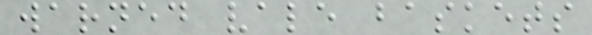warned vale baskets
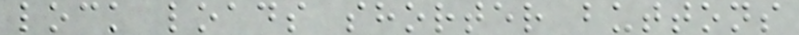lock loads shorter buttons
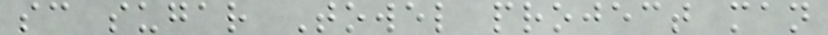sc sugar Towel project man
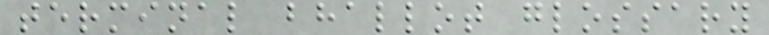terminal bhallot glossary
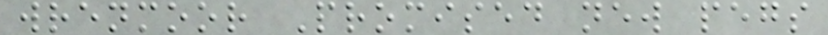wrenmoor Promised new pegs
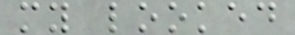my looked
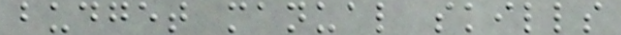budget manual skills
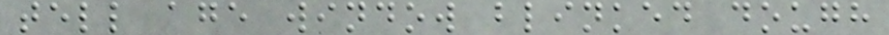tell age window blinked dough
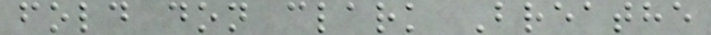fold don clark Breathe
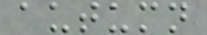autumn
